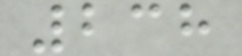238
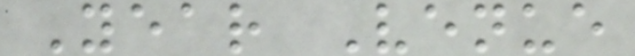Year Venue
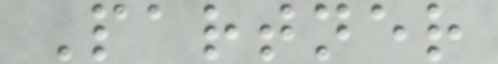Partner
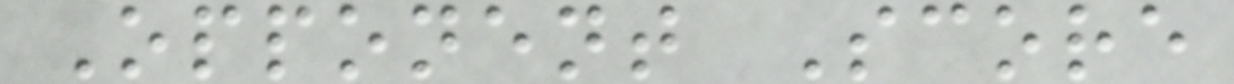Opponent Score
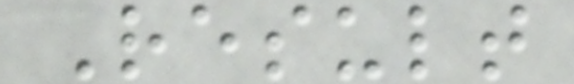Result
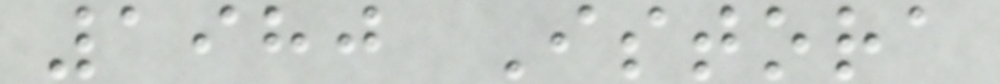1980 Istora
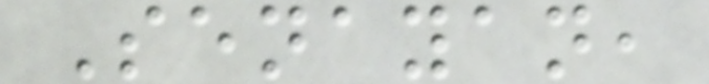Senayan,
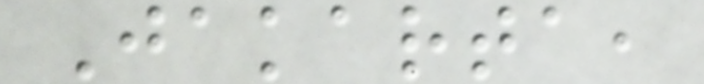Jakarta,
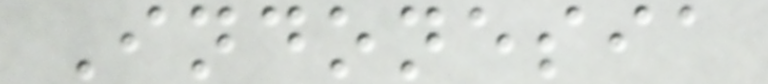Indonesia
